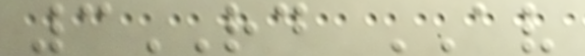3RD AV
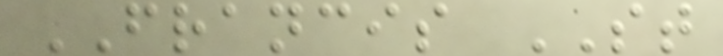FRANCIS ST
